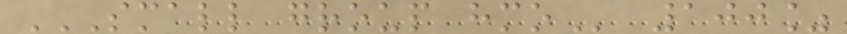SMALL GROUP HMO 100%
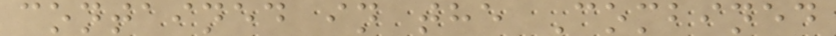contained in the Combined
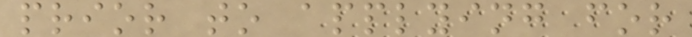prior to applying for
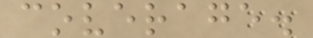coverage.
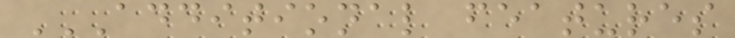ADDITIONAL FEATURES
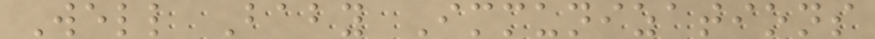Well Baby Immunizations
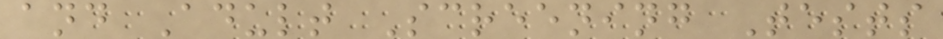and Adult Screening Tests
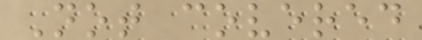Not covered
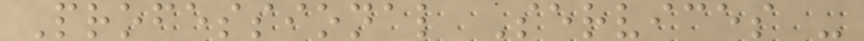Professional Services -
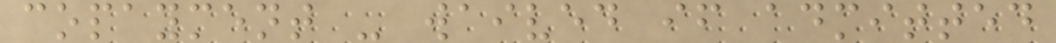copayment - waived if admitted
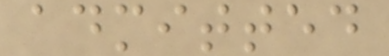admitted
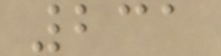231
